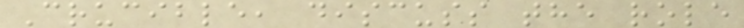Crucible, discuss the role
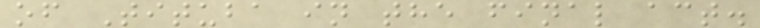of Tituba in the final act.
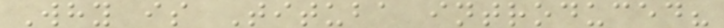Why is Tituba introduced?
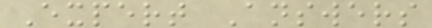Expert Answers
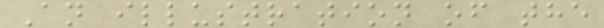An illustration of the
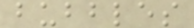bubbles
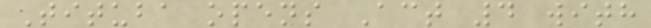Tituba opens Act 4 with
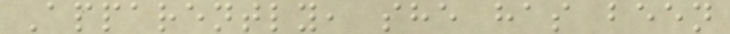Apparently, she has been
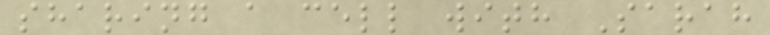sharing a cell with Sarah
